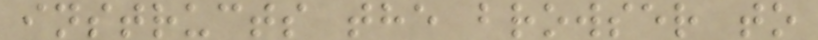instructs the browser to
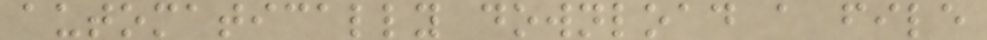automatically download a file
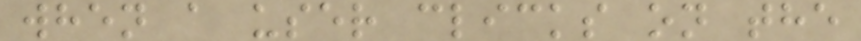when a user clicks on the
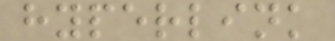hyperlink
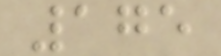175
